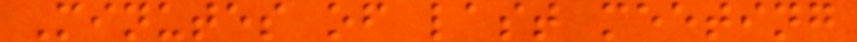Minutes of last meeting
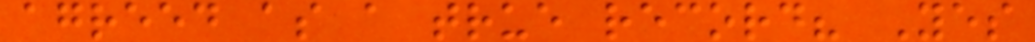agreed as a true record? Yes
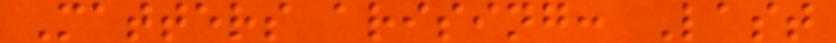Matters arising: Last
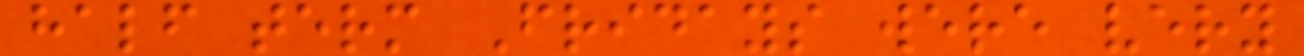half term Fridays were very
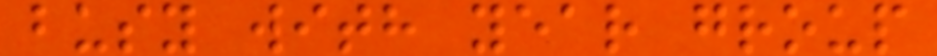busy with year group
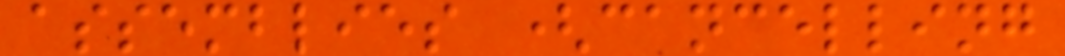assemblies (cancelling
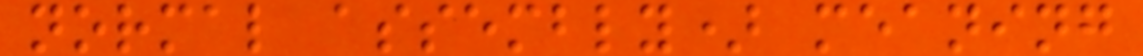normal assembly) meaning
